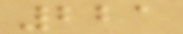221
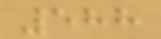588
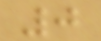0
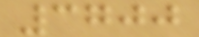3700
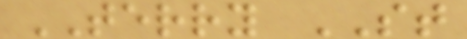TERRY ST
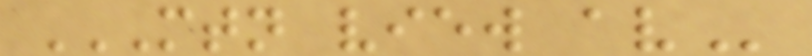MTN VIEW AV
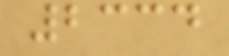2334
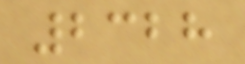2328
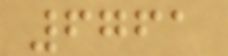6761
